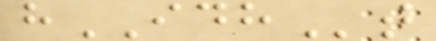hIDHt
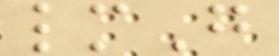lmG
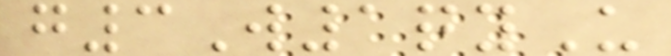g3W1qyU
